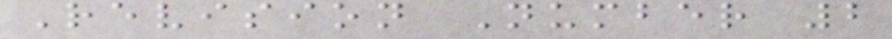Revision Number 2
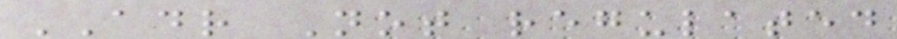ADR Not regulated
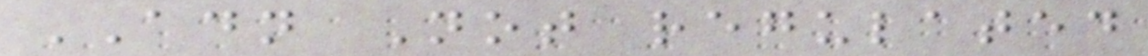ADN Not regulated
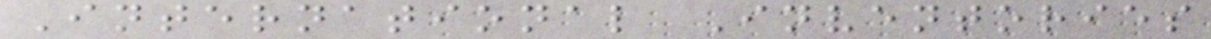International Inventories
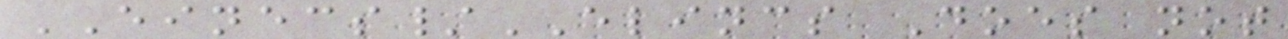EINECS/ELINCS Does not
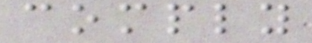comply
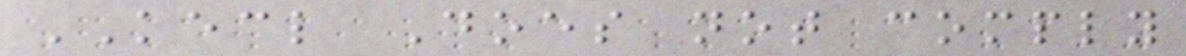KECL Does not comply
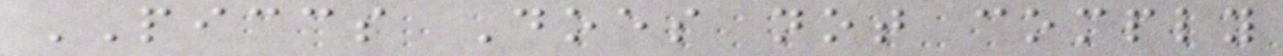PICCS Does not comply
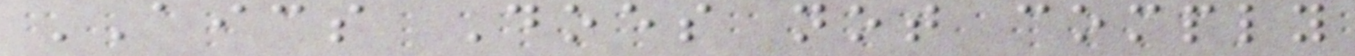AICS Does not comply
